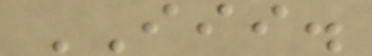III.
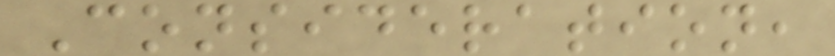Consideration,
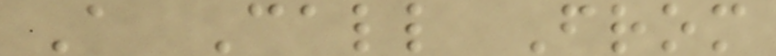A Call From
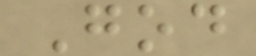God
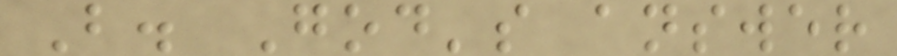B. God's answer
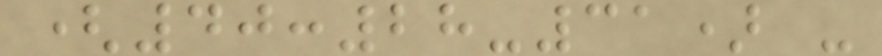(40:28-31) -
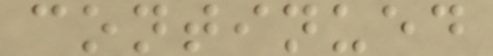continued
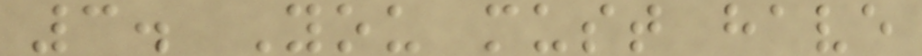3. You must have
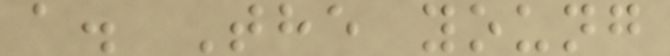a. The young
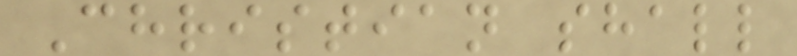Christian shall
